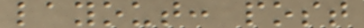layout: post
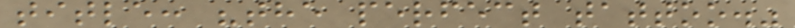title: "the perfect tattoo."
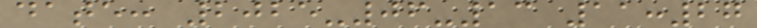date: 2025-06-13 11:27
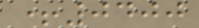+0400
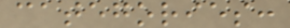categories:
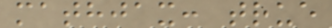mathjax: true
